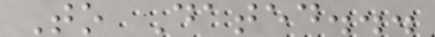To Dated...
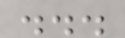...
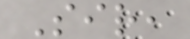Sir,
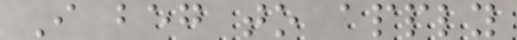I beg to apply
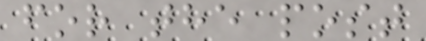for the post
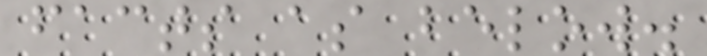facts as below.
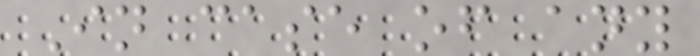In case of any
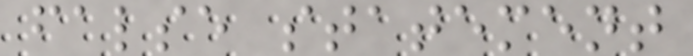false statement
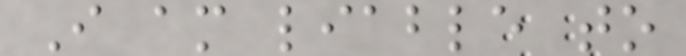I am liable to
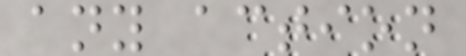any action
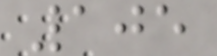105
